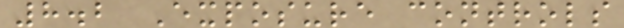8.2 Exposure controls
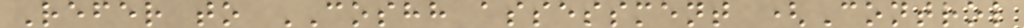Refer to COSHH assessment (Control
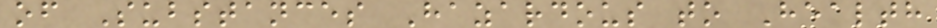of Substances Hazardous to Health
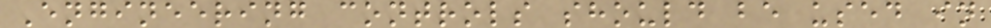Engineering controls should be used in
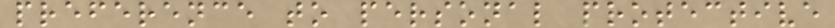preference to personal protective
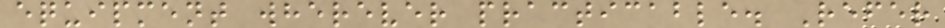equipment wherever practicable. Refer
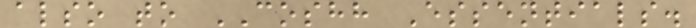also to COSHH Essentials.
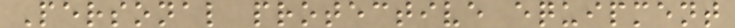Personal protective equipment
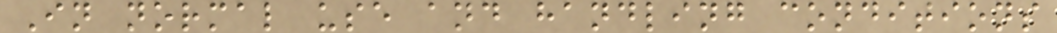In normal use and handling conditions
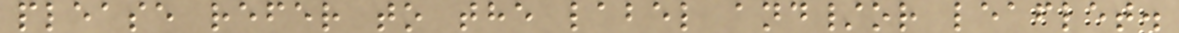please refer to the label and/or leaflet.
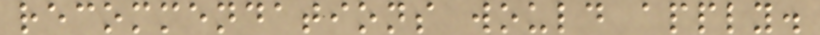recommendations would apply.
